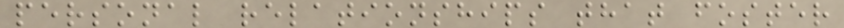personal relationships that foster
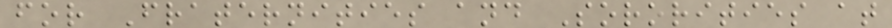for Fraternities and Sororities at
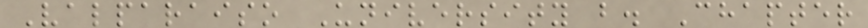Valparaiso University b. Chapter
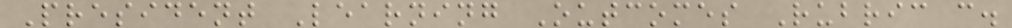President Learning Outcomes Rubric c.
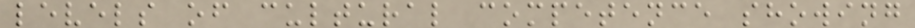levels of cultural competence showing
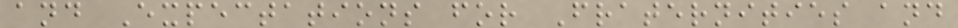and Expectations for Fraternities and
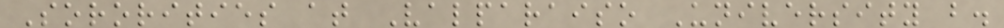Sororities at Valparaiso University b.
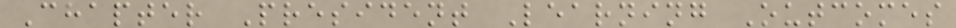Chapter President Learning Outcomes
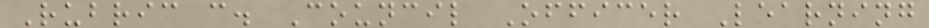Rubric c. Council Officer Learning
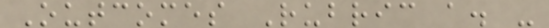Outcomes Rubric a. -
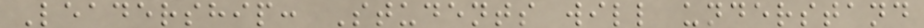Leadership: Students will understand
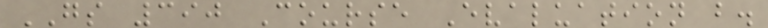GS 390 Course Evaluation b.
